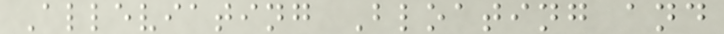Alleviating Bloating and
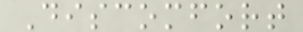Discomfort
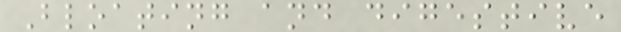Bloating and digestive
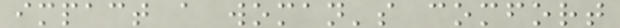impact a woman's comfort
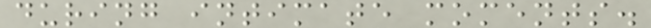during intimate moments.
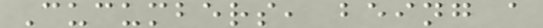Cucumbers, being a
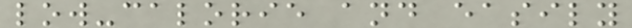low-calorie and easily
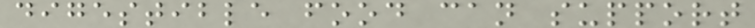digestible food can support
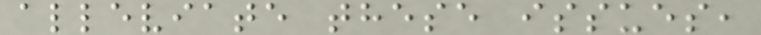alleviate these issues,
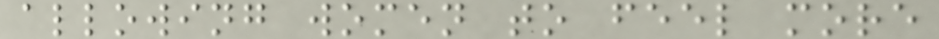allowing women to feel more
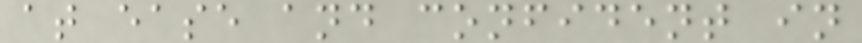at ease and confident in
